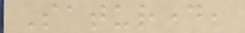Saturday,
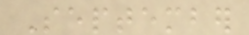September
